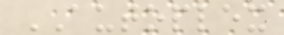AUTOPLEX
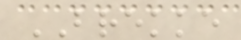BREKKE
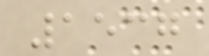1537
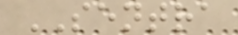SENTRA
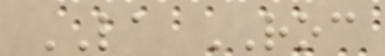LA ROC
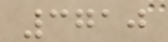3710
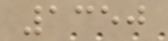1350
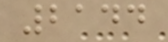2144
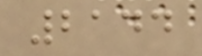2144
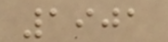1901
